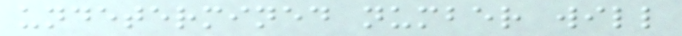undetermined number will
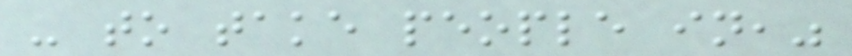- to take people in,"
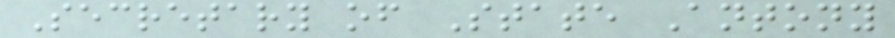Secretary of State Antony
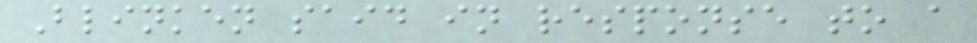Blinken said in response to a
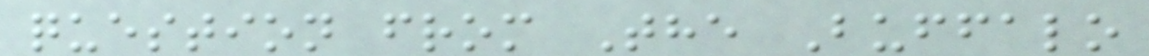question from The Buffalo
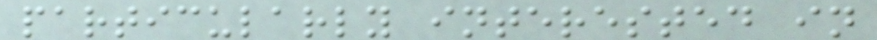particularly interested in
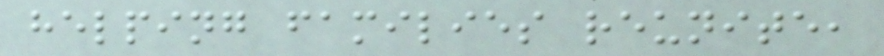helping families reunite,
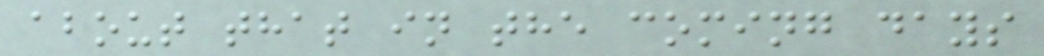about that in the coming days
